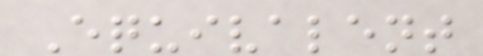Equivalent
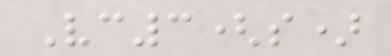Vc3(s)
